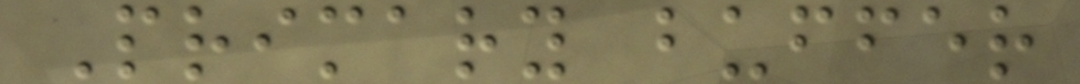Primary buffer
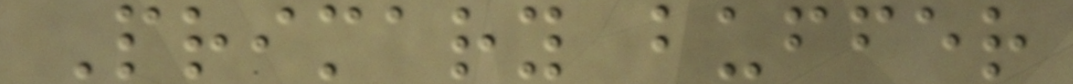Primary buffer
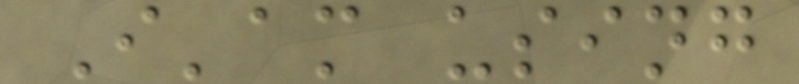I'am using
